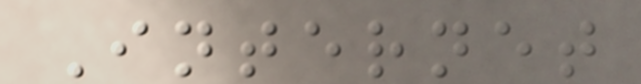Internet
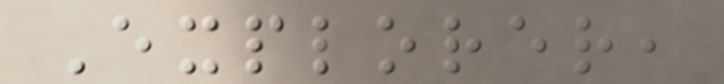Explorer,
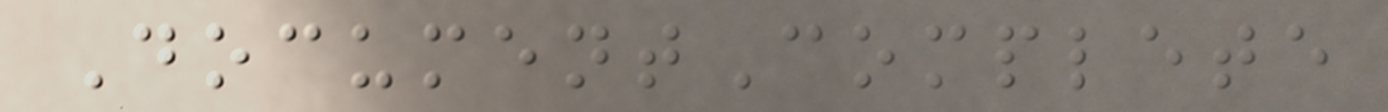DocumentComplete
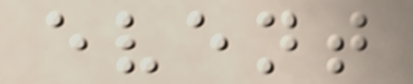event
